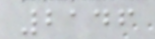2146
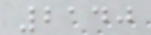2140
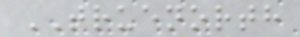TRUENORTH
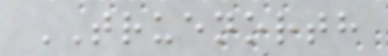TRUENORTH
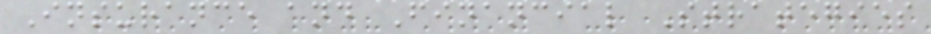Insurance and Financial Strategies
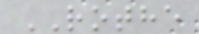ROTHE
